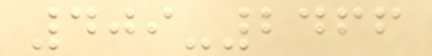409-2466
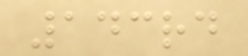143rd
